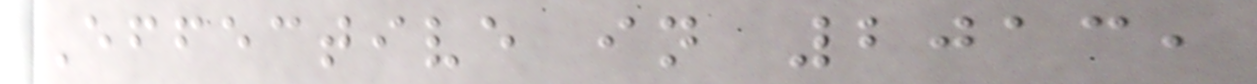Effective in 2013,
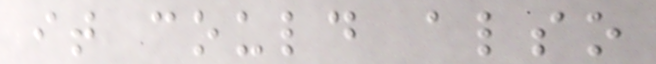it could also
